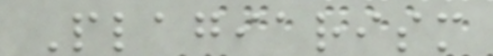Plagiarism
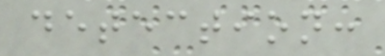detection:
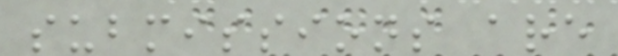submissions are
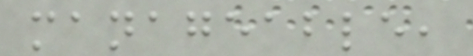manageable,
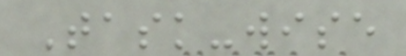Task-wise
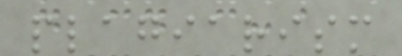plagiarism
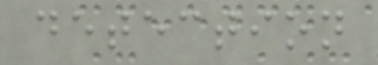detection
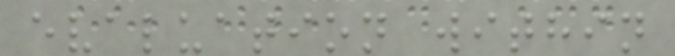evaluation within
